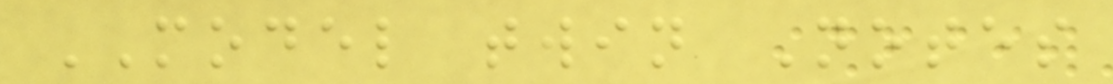MODEL twin Notes
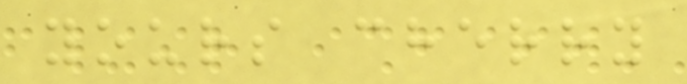yours cherry
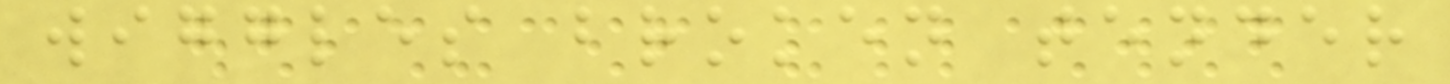wiggles broken tender
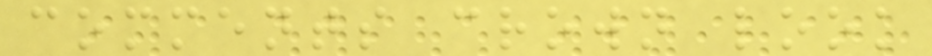comments crown look
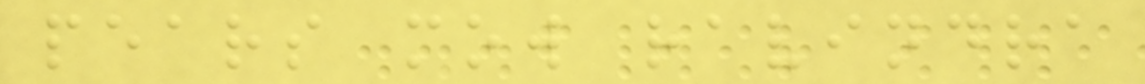pears mow ravindra
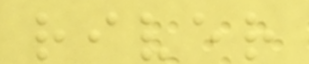river
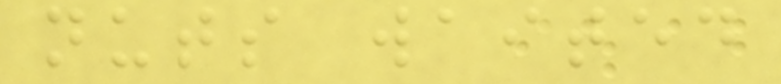nuts waited
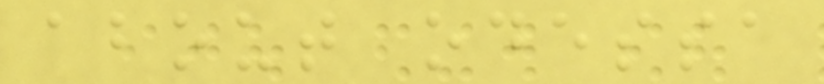about odessa
